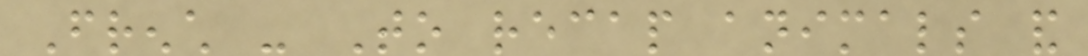French - To recap animals and
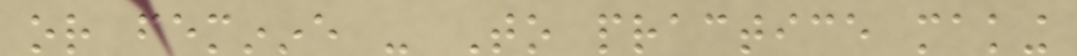or feminine - To practice making
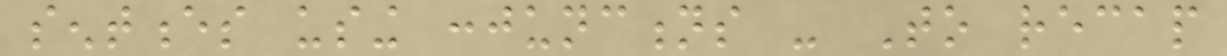sentences using conjunctions - To recap
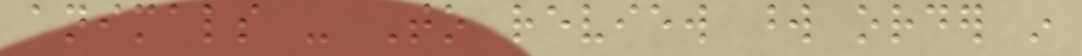animals - To review word order in
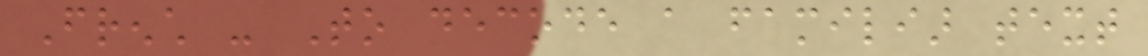French - To decode a familiar text
